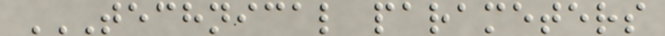TECHNICAL PARAMETERS
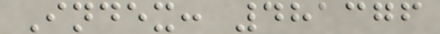Index: 481376
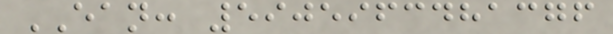EAN: 5905963481376
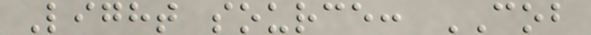Light source: COB
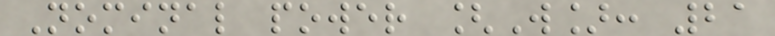Nominal power [W]: 21
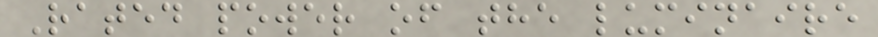Rated power of the luminaire
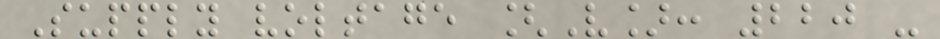Supply voltage [V]: 220 -
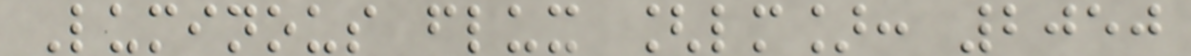Luminous flux [lm]: 2050
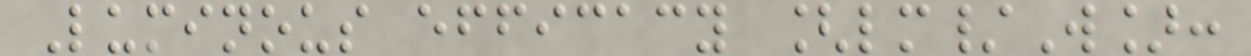Luminous efficacy [lm/W]:
